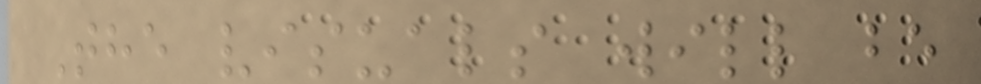The visuals will be
